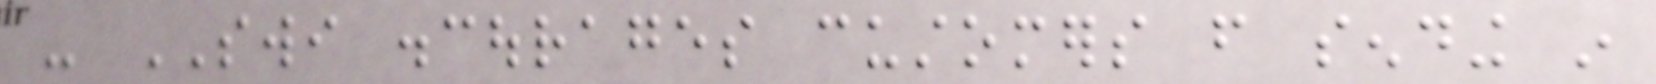- SWI discourages customers from sending in
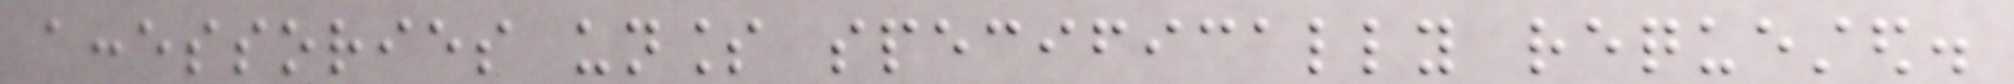accessories unless specifically requested.
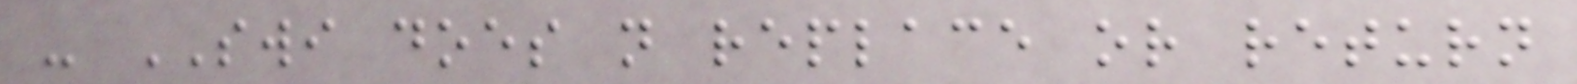- SWI does not replace or return
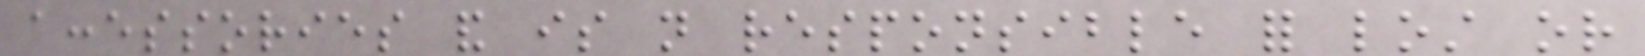accessories and is not responsible for lost or
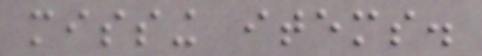missing items.
